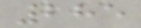285
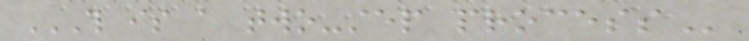THIS IS A TWO-STEP PROCESS
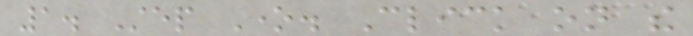1. Step One. Click on the
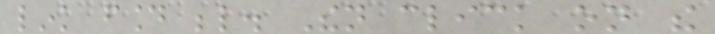link found below. Then click on the
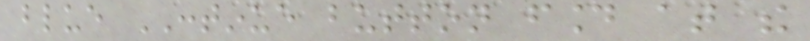blue CONTINUE button found at the
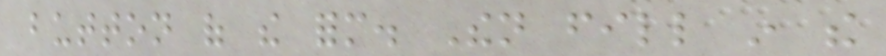button of the form. Then fill in the
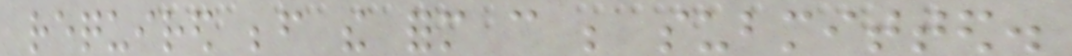required before the form can be submitted.
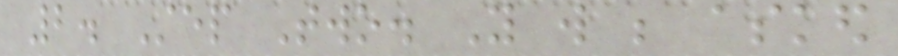2. Step Two. You will be asked
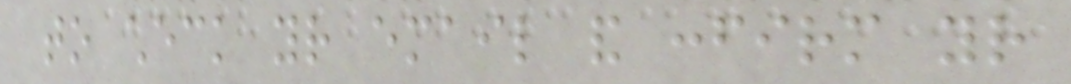to check your email and confirm your
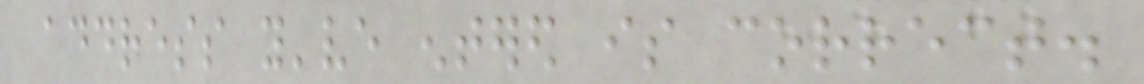address you've entered is correct.
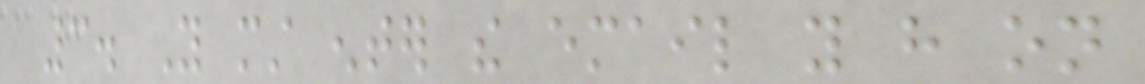3. You must enter the email you have on
